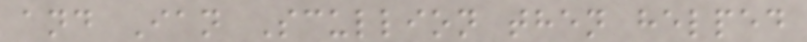and Ian Scullion then helped
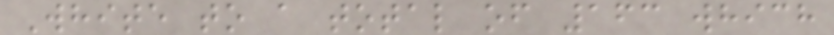White to a total of 163 which
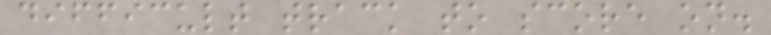difficult track to score on.
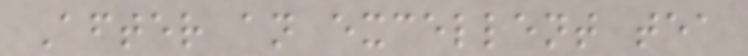After an excellent tea
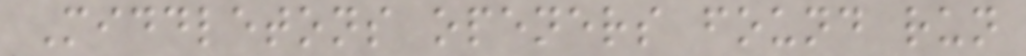Middletons openers found run
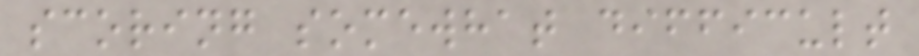scoring somewhat difficult
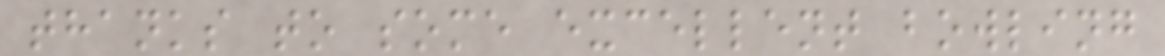thanks to some excellent bowling
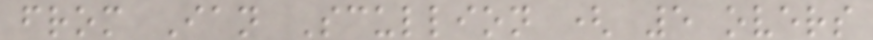from Ian Scullion ( 5 overs
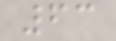63
